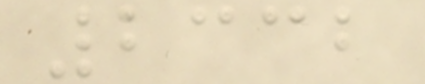2332
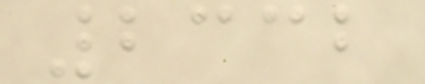2332
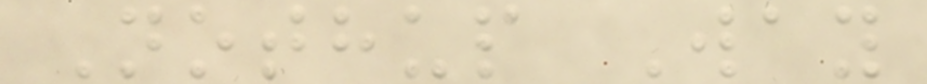Nothup Way
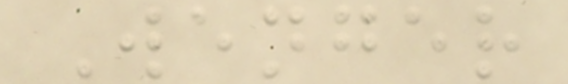Wenger
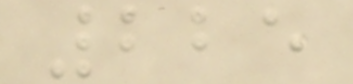225
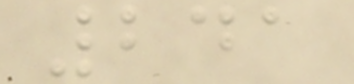241
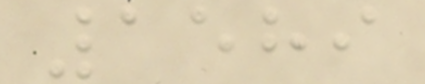1589
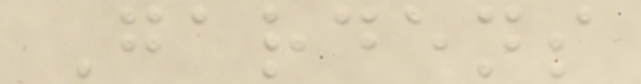Gardens
